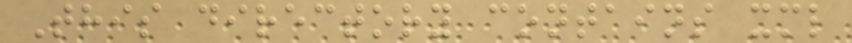This directory contains xml
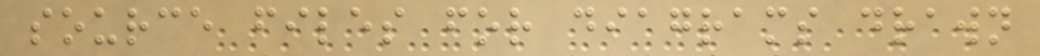source files for diagrams drawn
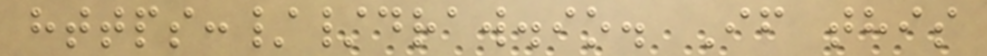https://draw.io. If this
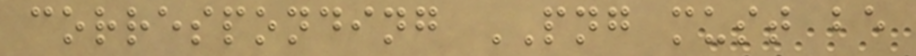corresponding PNG must be
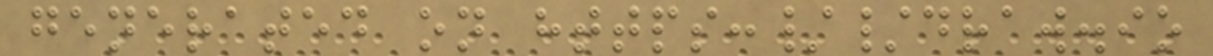generated on https://draw.io
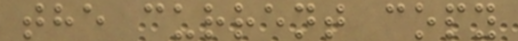the current copy
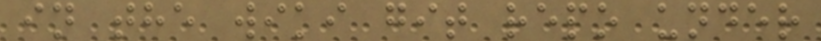in the wiki git repo under
